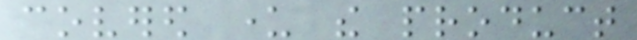covered under the product
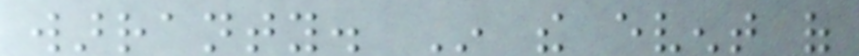warranty. In the event of
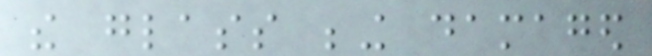the glass being damaged
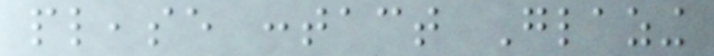please contact Glazing
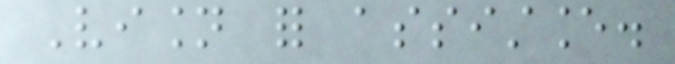Vision for assistance.
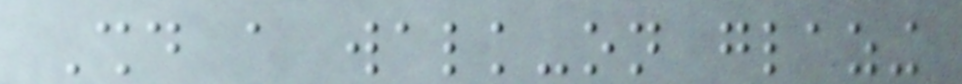Should a walk-on glazing
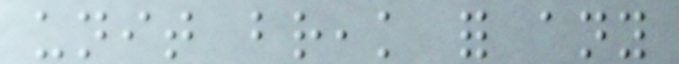unit break for any
